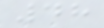48
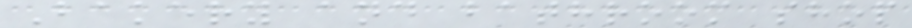Bakery and bathroom shop
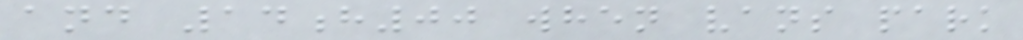and 14h00 when vans park
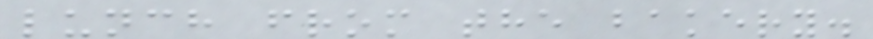lunch from the bakery.
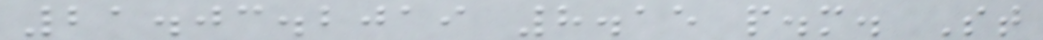21.03.2019 8.15 p.m. St
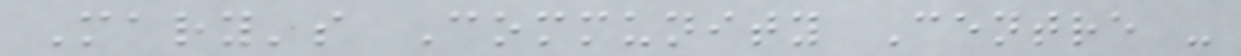Mary's Community Centre -
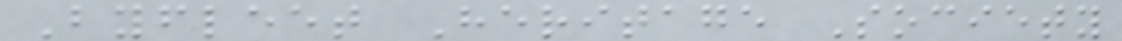Byfleet Heritage Society
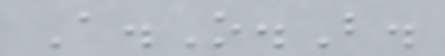A.O.B.
